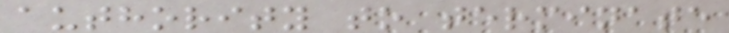authority to terminate
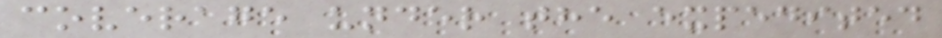coverage under the expedited
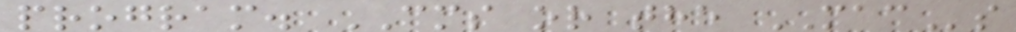program. CMS or the MACs
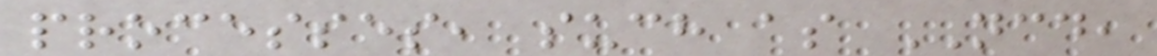processes, such as NCD,
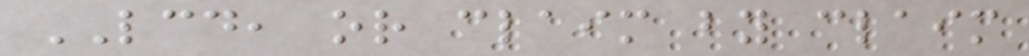LCD, or claim by claim
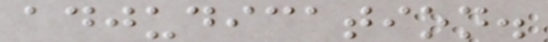adjudication.
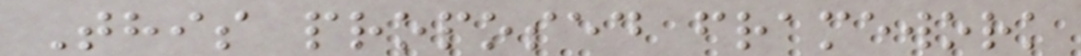This proposed framework
